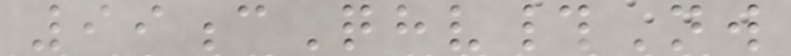99cQhv#Nw
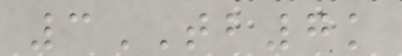3TB7k
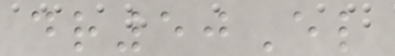dr50El
